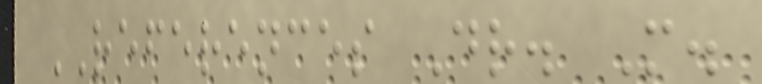REFERENCES Dr. M.
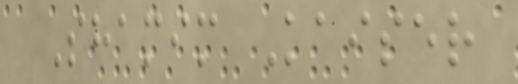Shamim Kaiser
